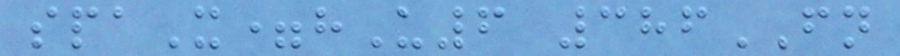spaX=hU6 386FN
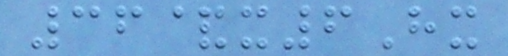36&x6Hx
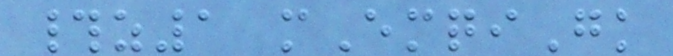#z1 mEmqiGk
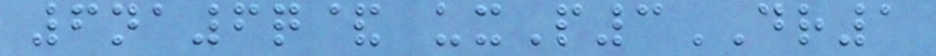6na6q& uxP3DR1
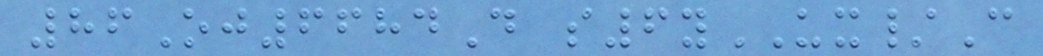86Oj6684D s6yUX/C
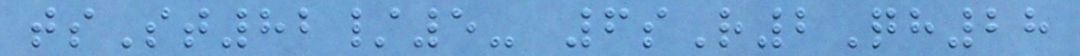tsSt82/5- 6sR2Qh28
